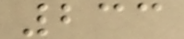233
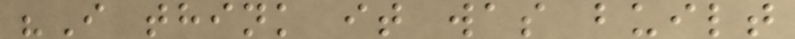"I think it was built
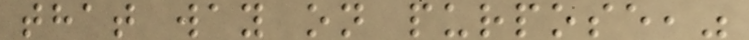that way on purpose,"
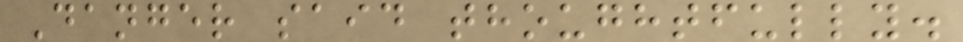Danger said thoughtfully.
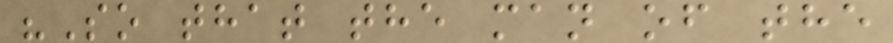"So that the man of the
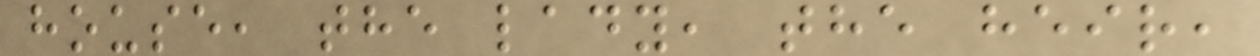house, the lady, the heir,
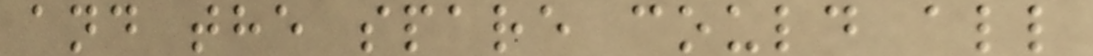and the spare could all
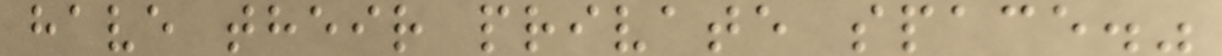have their private space."
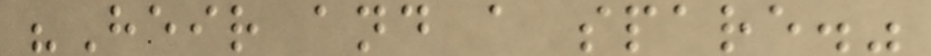"Heir and a spare."
